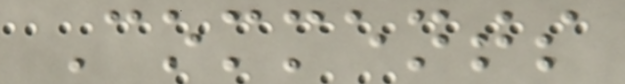Comments
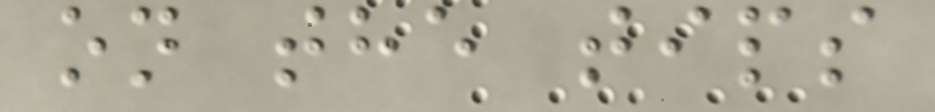on the tips
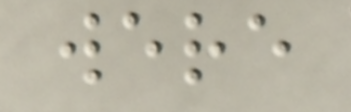were
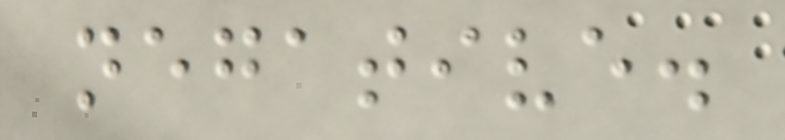negative.
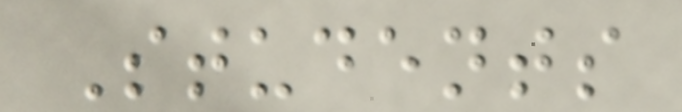Students
